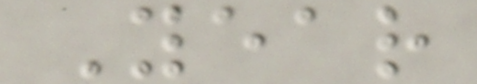Year
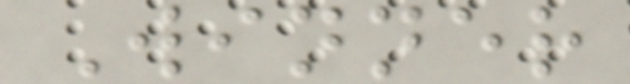Winner
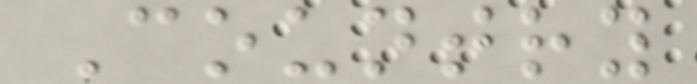Country
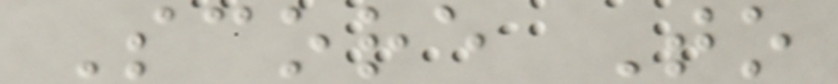Score To
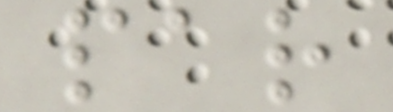par
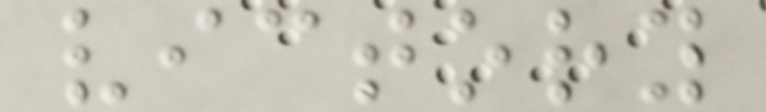victory
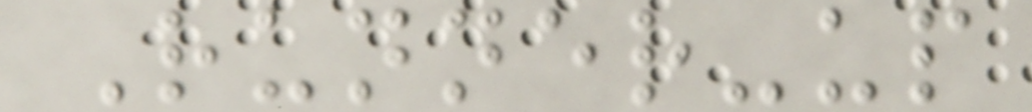Runner-up
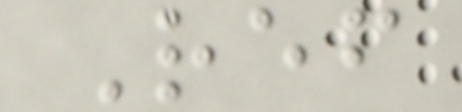Ref
